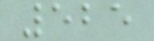525
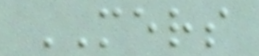MERS
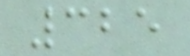325
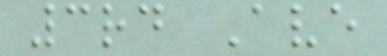3rd Ave
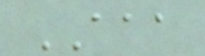AAA
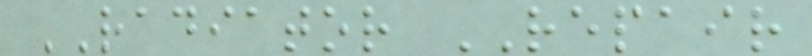RADIATOR REPAIR
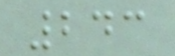243
